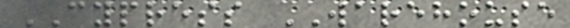CYPRESS WAREHOUSE
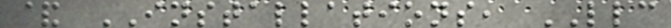& INSTALLATIONS, LLC
